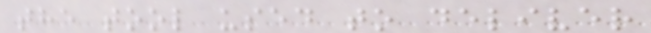the tool used to deliver
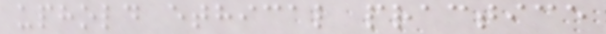uphold ethical practice
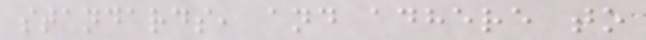standards, and adhere to
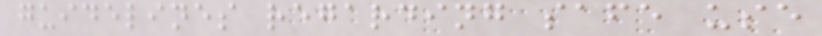guidelines regarding safe use
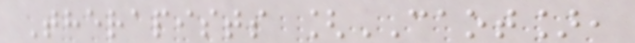Therapists [CAOT],
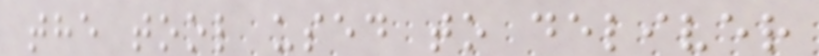the tool used to deliver
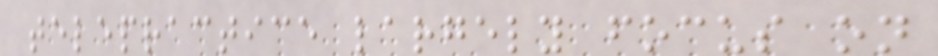telepractice largely focus on
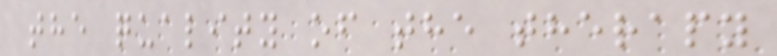the quality of the therapy
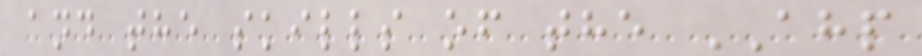and the skills of the AHP
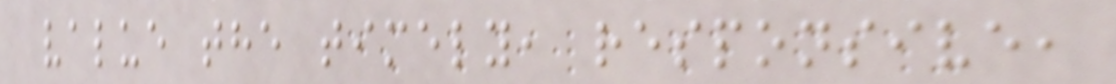value the timely, responsive,
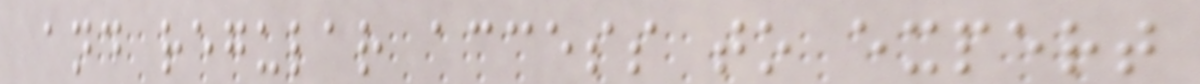and regular access to expert
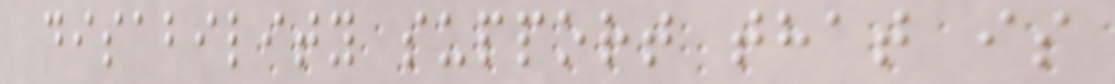disability support that is
